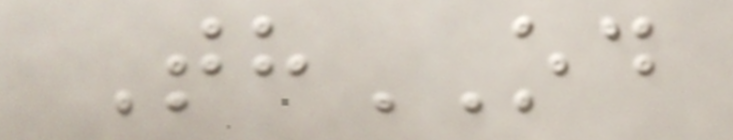ThOD
